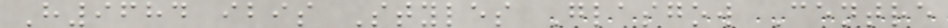H9684 ibis Styles Glasgow Centre
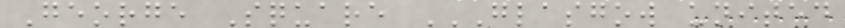George Square GLASGOW UNITED
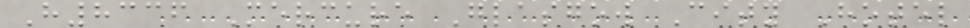H8336 Mercure Glasgow City Hotel
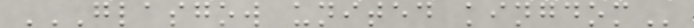GLASGOW UNITED KINGDOM
